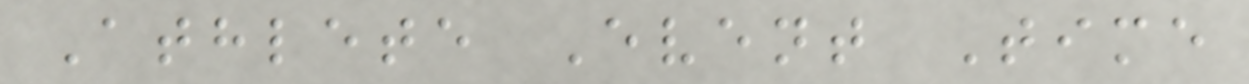Athlete Event Time
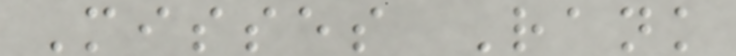Misses Rank
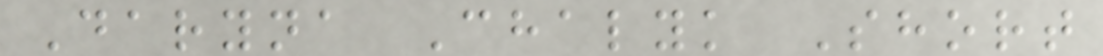Daryna Chalyk Short
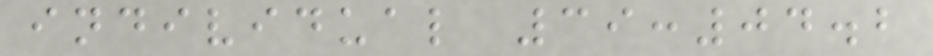individual 39:04.2
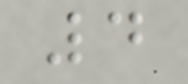4
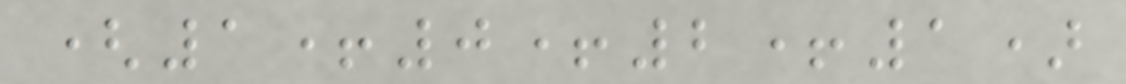(1+0+2+1)
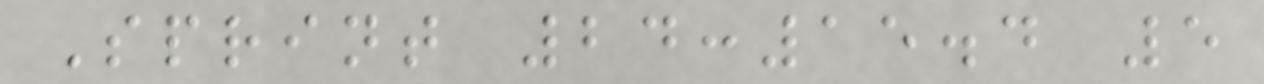Sprint 24:15.4 5
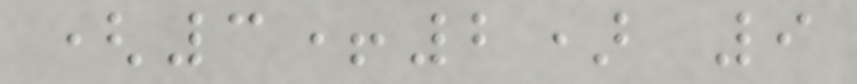(3+2) 9
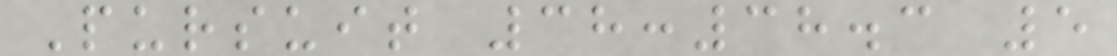Pursuit 38:38.3 5
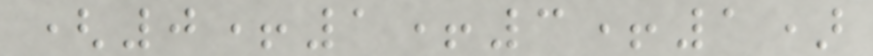(0+1+3+1)
